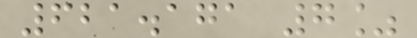621.171 7%
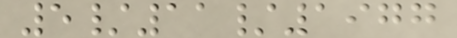5/11/1977
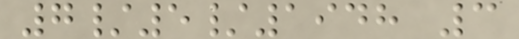7/5/1948 3
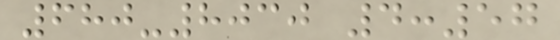680-8030 4:57
